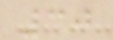30
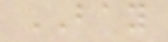BAY
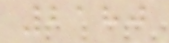2180
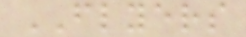FLYERS
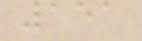151
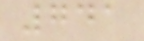741
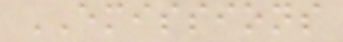EMISSIONS
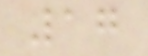17
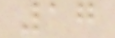17
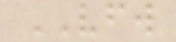VFW
